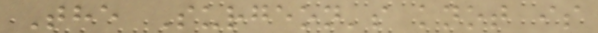The Surgeon's knot is
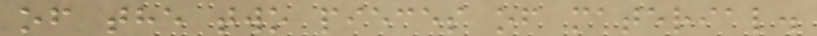of the two pieces of material.
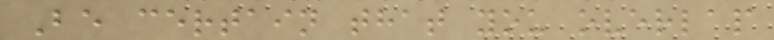Be certain that you overlap
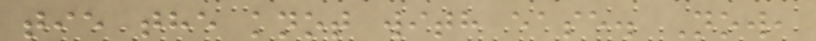tie the knot with ease. Now,
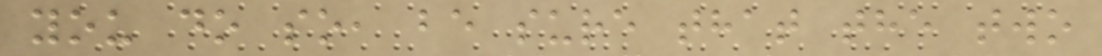you do so, be sure that the two
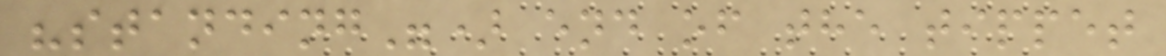"standing") end of the tippet
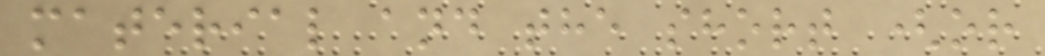material and the short (or
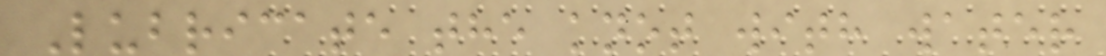Lubricate the knot with water
